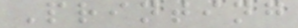Printing
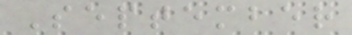September
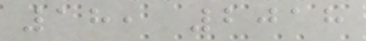18, 2018
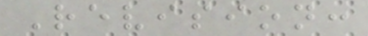Revision:
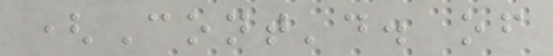(Cont'd. of
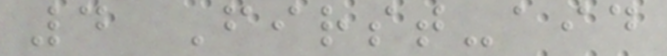4 First-aid
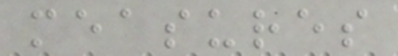measures
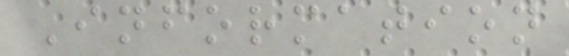Information
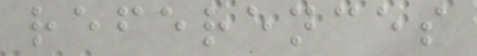references
